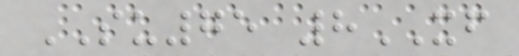SU75 8XF
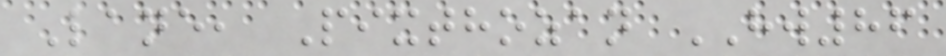Lane, Pixthozan HW86
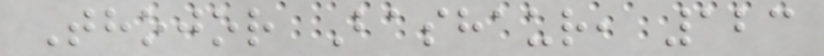Thojor Bashaur, 123
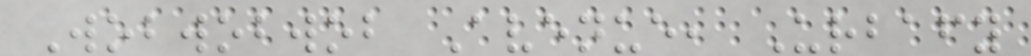Wobwobwob Avenue, Urbafy
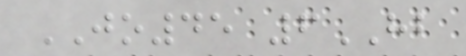JO45 6HB
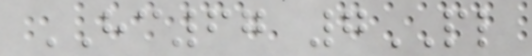HC67 7PL
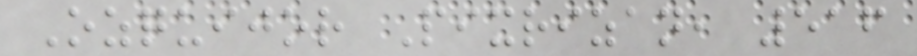Ozquijor Pixrizan, 516
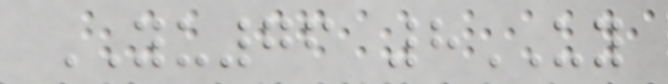YU76 8UY
